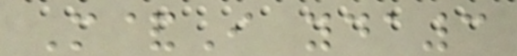M&I yda3
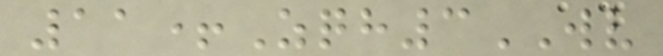11+Zqh3WV
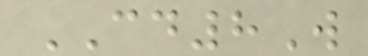CD8W
